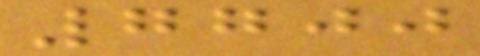7700
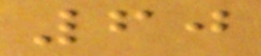60
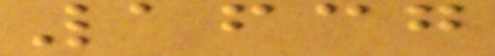1637
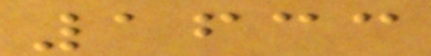1633
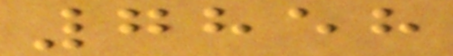7858
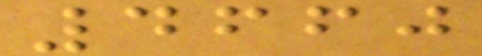4660
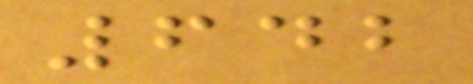642
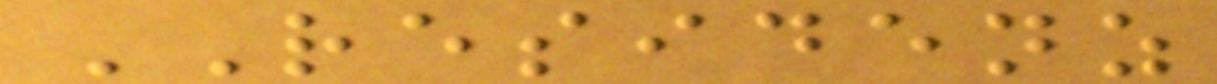RESIDENZ
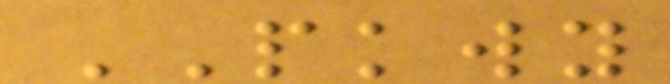PKWY
